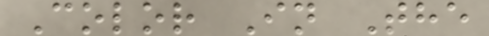Color In The
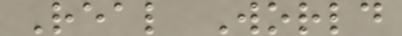Real World
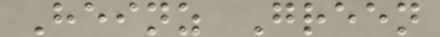Heinz Green
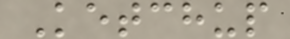Ketchup
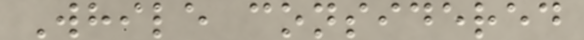While considered
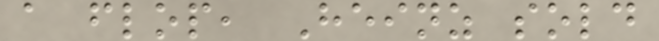a flop, Heinz sold
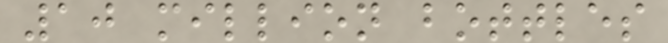10 million bottles
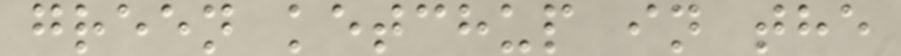green ketchup in the
